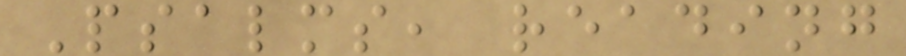Psalms, reading
